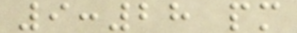9:28 pm
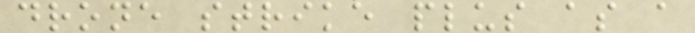drone strike plus as a
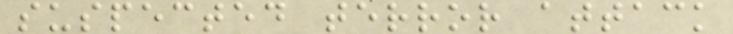suspected terror attack
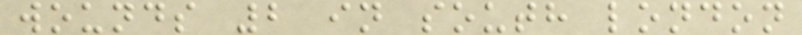wounds 2 in south london
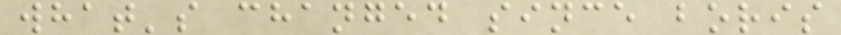what's changed since boris
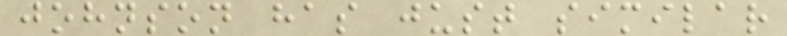johnson has just similar
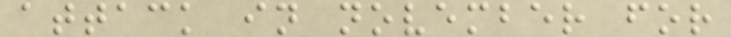attack in november for
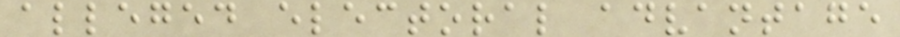alleged electoral advantage
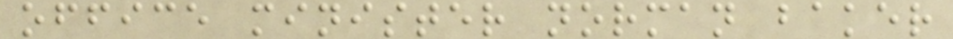office minister norman baker
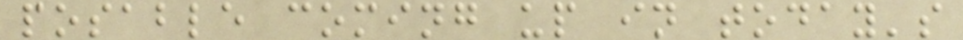posable coming up in today's
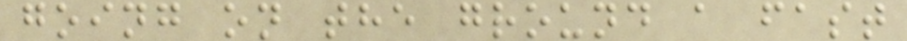going on the ground a fast
